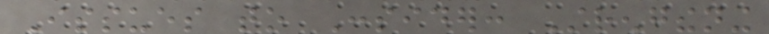Issues to Consider: Strengthening
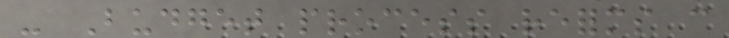- Budget process reforms can
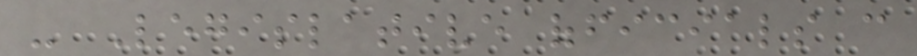- Legislative officials can
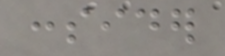consider
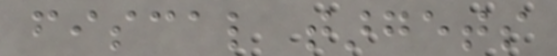fiscal targets
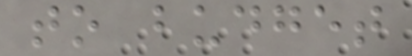to budget
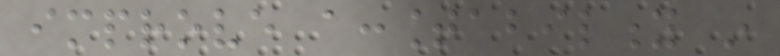improve accountability in
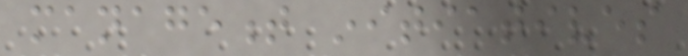management initiatives
